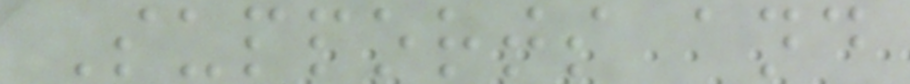Supports and
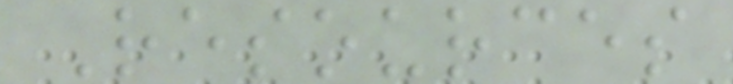Resources
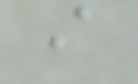i
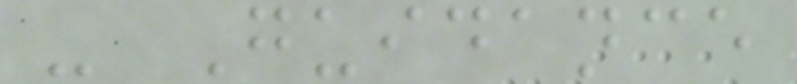- Guidance
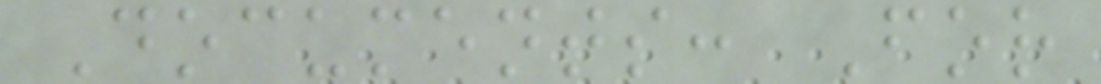Documents: For
